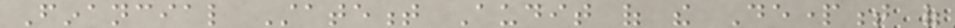Financial Statement Audit of the Department of
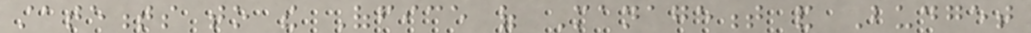statements to the Office of Management and Budget
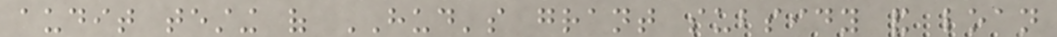audit testing of HUD's grant subsidy and loan
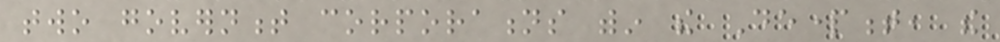two government corporations within the Department, the
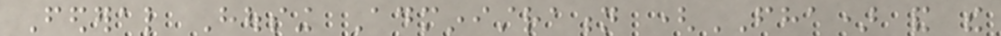Federal Housing Administration (FHA) and the
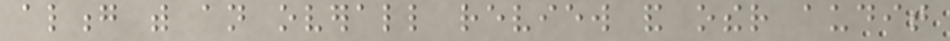along with an overall review and other audit
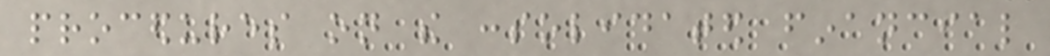procedures on the consolidated financial
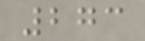273
